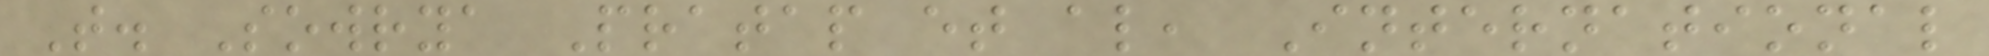T. Sowrya Pratap et al, International
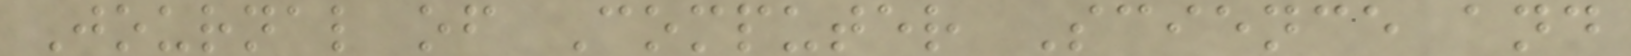Journal of Computer Science and
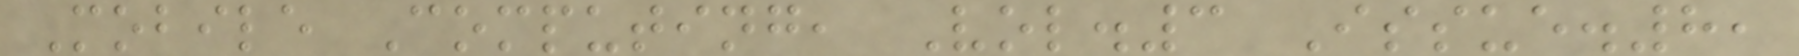Mobile Computing, Vol.3 Issue.8,
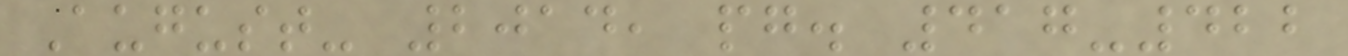August- 2014, pg. 417-422
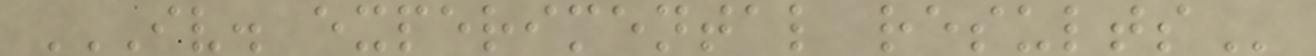IV. EXPERIMENTAL RESULTS
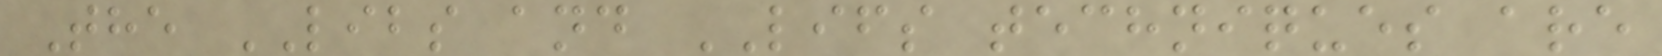The LIBS and LIFS techniques are
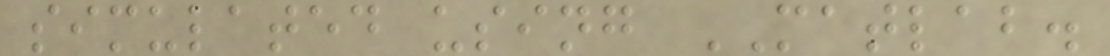simulated using MATLAB.
